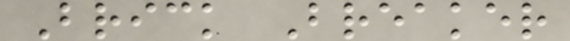Brick Breaker
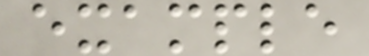example
